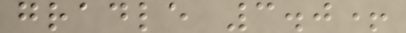gradle 3.0+
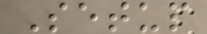Setup
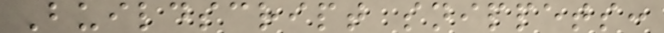Buildscript snippets:
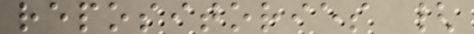repositories {
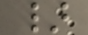}
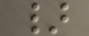}
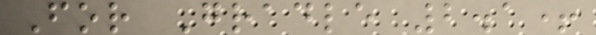For Gradle 2.1+
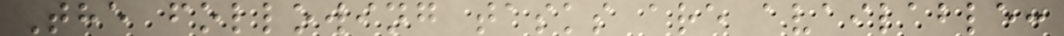The following tasks are available:
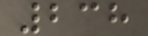238
